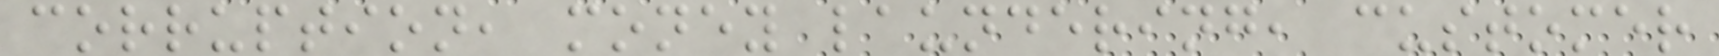corruption, money laundering, customer
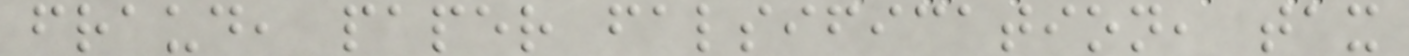fraud, paper falsification, tax
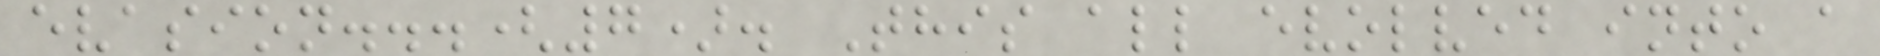evasion...(7). This all evolved into a
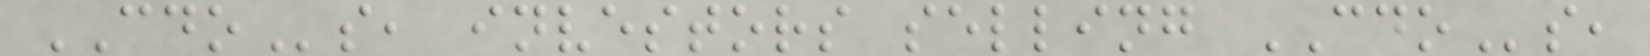CDOs, investors selling CDOs,
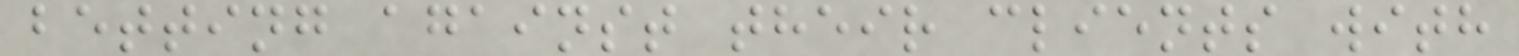betting against their clients with
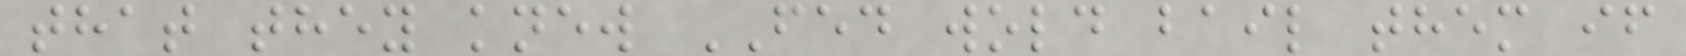that they knew FED wold bail them if
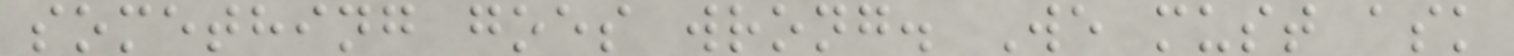something goes wrong. We must ask
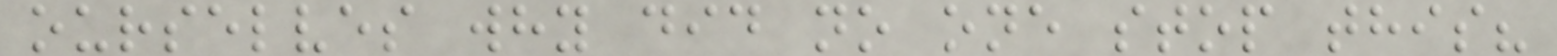ourselves why did no one stop this?
